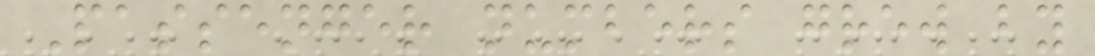Passenger numbers grew by
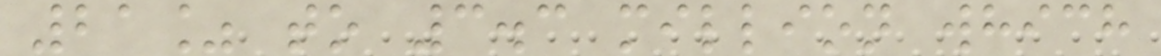21% to 3.3 million which
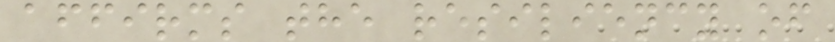affirms the resiliency of
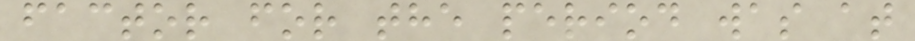factor for the period was at
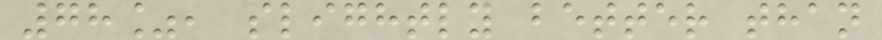78%, slightly better than
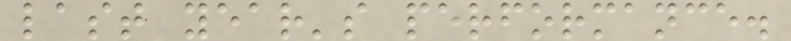last year's performance.
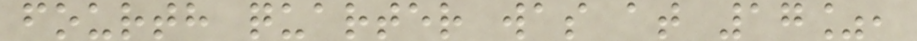fourth quarter was at 17%,
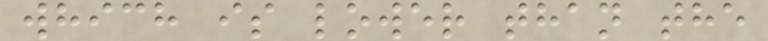which is lower than the
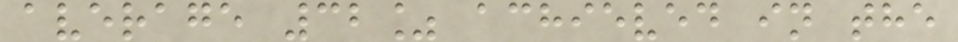average 32% achieved in the
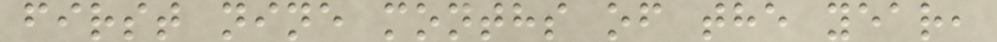first nine months of the year,
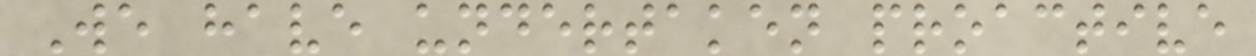We have undertaken proactive
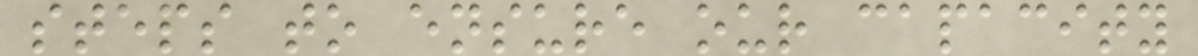steps to ensure our capacity
